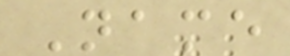Name
